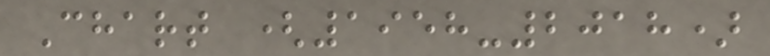Chart (1958-2018)
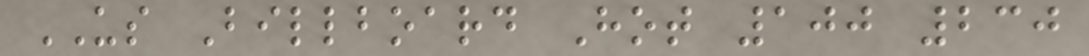US Billboard Hot 100 230
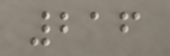216
